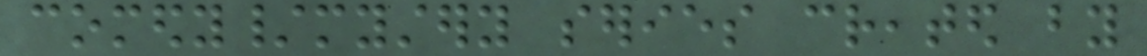comedy/mystery series created by
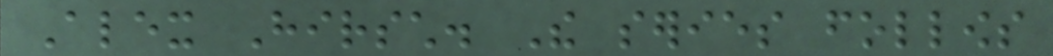Alex Hirsch. The series follows
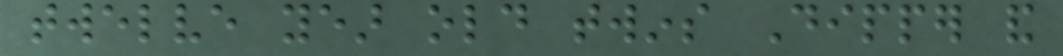twelve year old twins Dipper and
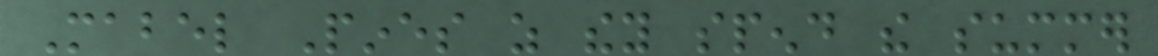Mabel Pines as they spend the summer
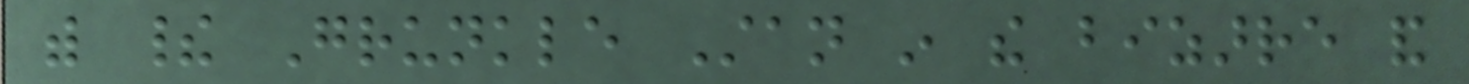with their Grunkle Stan in the bizarre and
